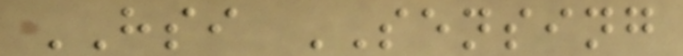HSI SENSING
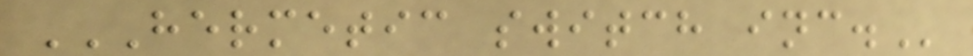HERMETIC SWITCH INC.
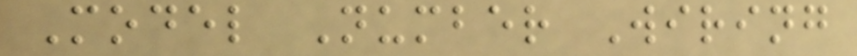Model Number Wiring
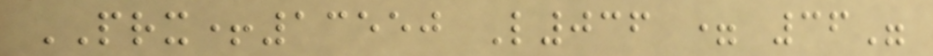PRX+13550 L036 = 36"
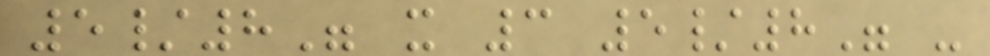5/8" x 3 5/8" -
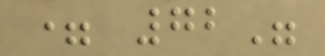= 72"
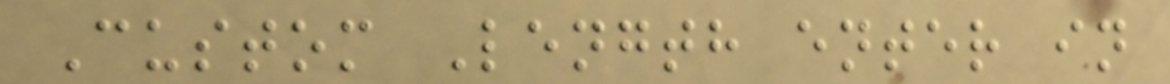Custom Length enter in
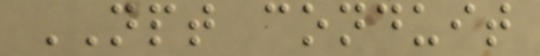NPT conduit
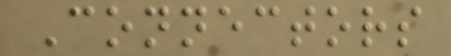Connectors
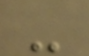-
